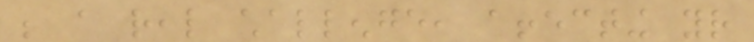be a real challenge, affecting your
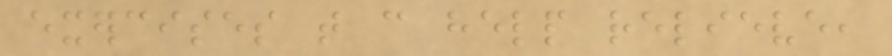exercises that can help relieve,
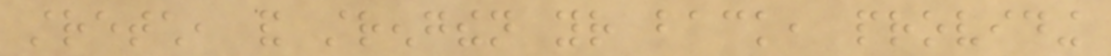stretch, and strengthen your back, providing
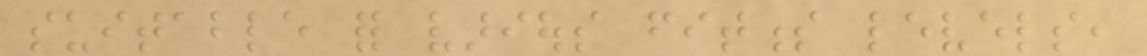suitable for various fitness levels,
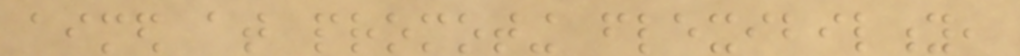aimed at promoting flexibility,
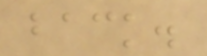back.
